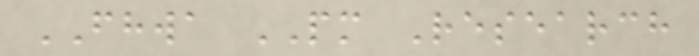FHWA PM Research
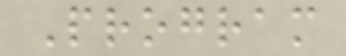Program
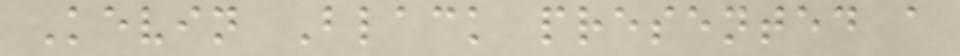Kevin Black presented a
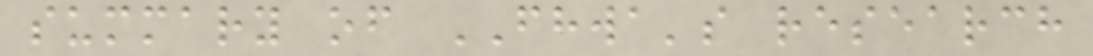summary of FHWA's research
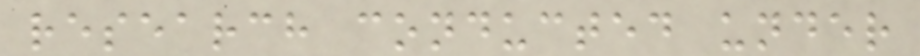research conducted under
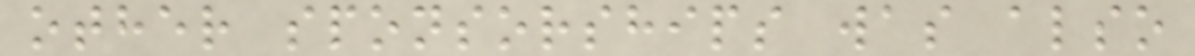other sponsorships was also
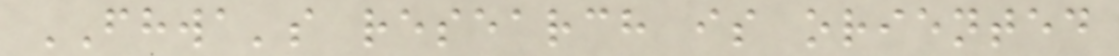FHWA's research is oriented
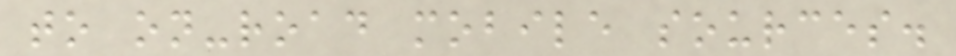to on-road mobile sources.
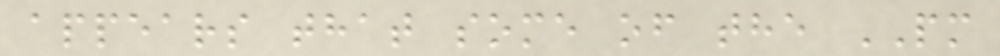appears that some of the PM
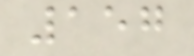157
